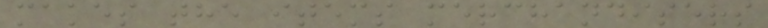makes the items merchandisers
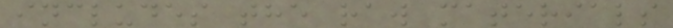includes the raw materials
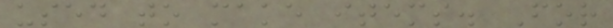used to make items. For
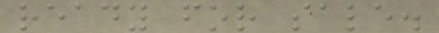ready for sale.
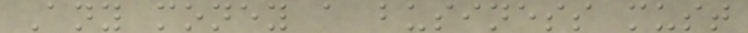Any money a business must
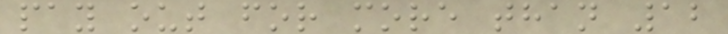pay out for more than 12
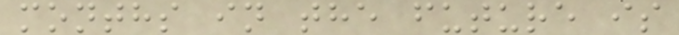months in the future is
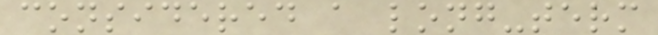considered a long-term
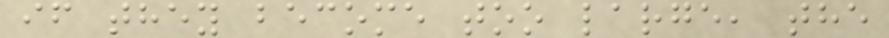if they become too large, the
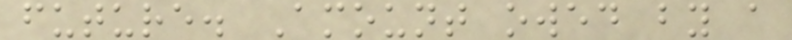future. Amount owed by a
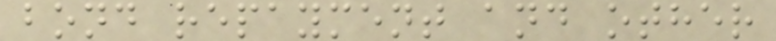bond repayment and other
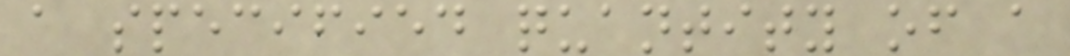a specified quantity of a
